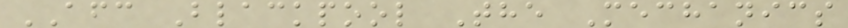AFC Blackpool The Mechanics
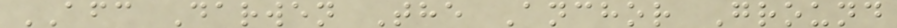AFC Darwen The Anchor Ground
